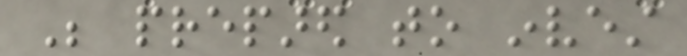Be prepared to invest
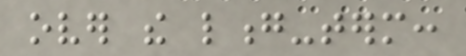over the long-term:
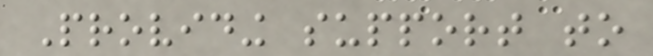Providing support to
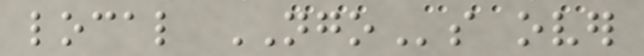local NGOs over
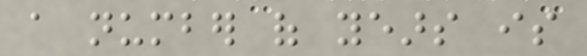a number of years is
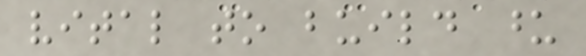vital to build upon
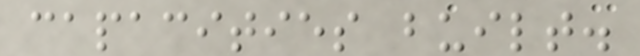capacities built.
